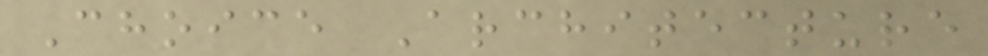Choice Architecture
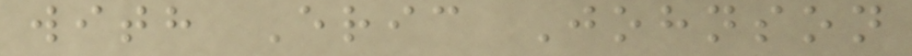with Eric Johnson
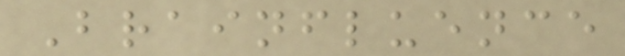Brainfluence
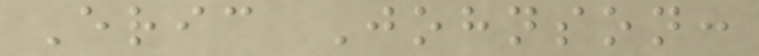Eric Johnson:
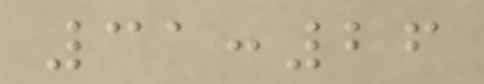31:26
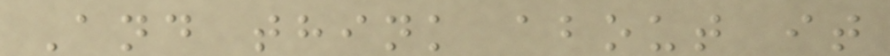And think about it
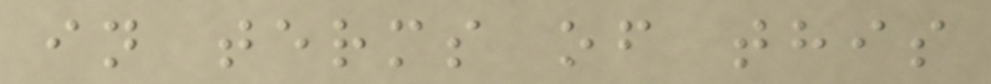in terms of this
